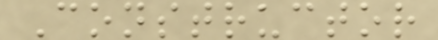Constructor
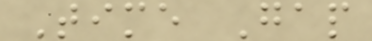Time Gap
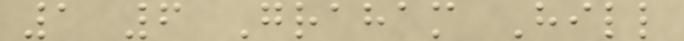1 6 Graham Hill
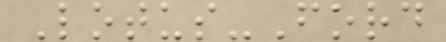Lotus-Ford
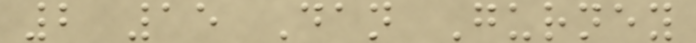2 15 Dan Gurney
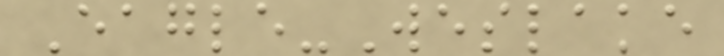Eagle-Weslake
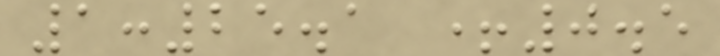1:25.1 +0.5
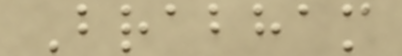Brabham
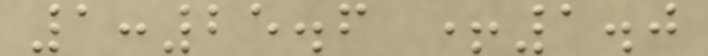1:25.6 +1.0
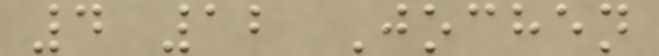4 12 Jochen
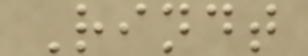Rindt
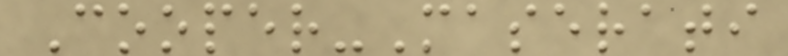Cooper-Maserati
